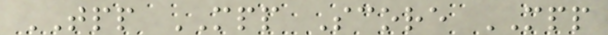TPP MPP Score MPP
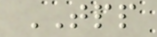TPP
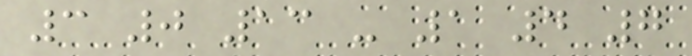3 0 13 - 1 4 7
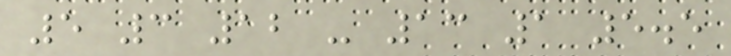5 3 12 - 13 1 5.5
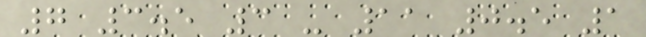7 3.5 3 - 11 0.5 1
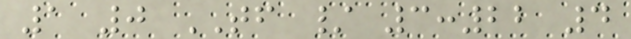1 0 TF / 3:22 4
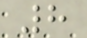8
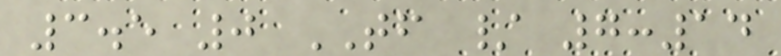3.5 0 TF / 7:14
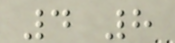4 8
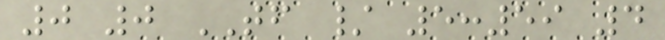0 0 TF / 5:59 4
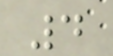4
